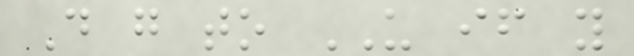Do go to US if you
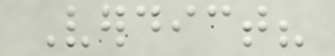Verdict?
